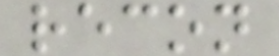recon
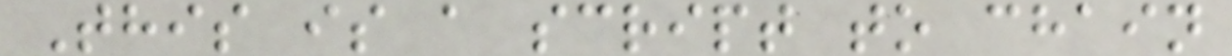This is a script to chain
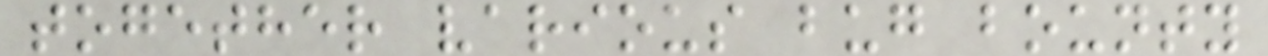together various bug bounty
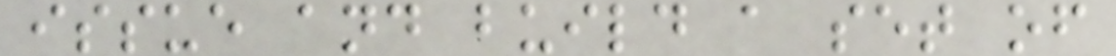issue and build a set of
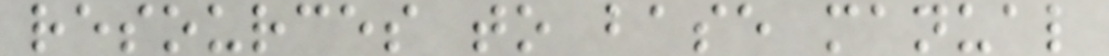resources to base manual
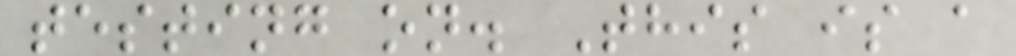testing on. This is a
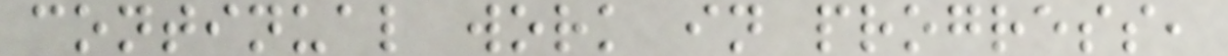continual work in progress,
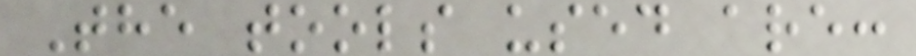The tools used are:
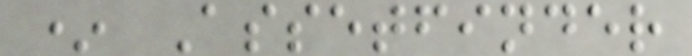* Assetfinder
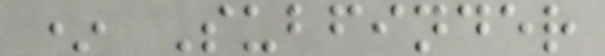* Subfinder
